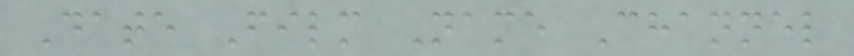Date Film Name Channel
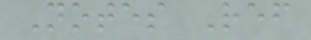Notes Ref
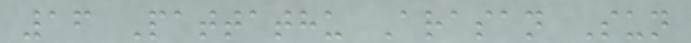16 Pattathu Arasan Sun
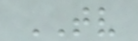TV
